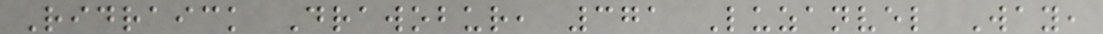Ridraick Drawobur, 371 Luzanvel Way,
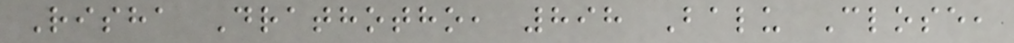Risha Drathotho, 898 Balu Close,
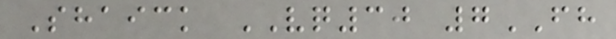Shaick VQ30 7FH
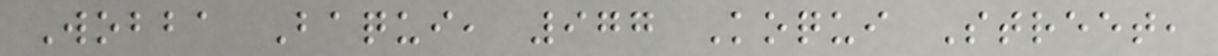Wobba Baqui, 977 Koqui Street,
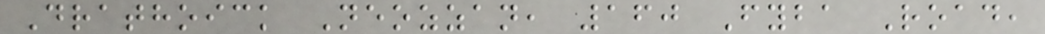Drathoick Neozzan, 160 Fyba Road,
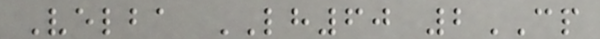Velba LH60 2CP
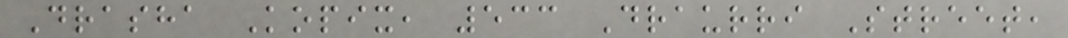Drasha Kopix, 533 Draurri Street,
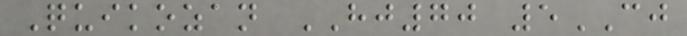Quikozan HJ70 5CJ
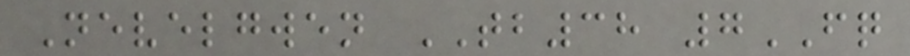Nevelgwen TB38 7FQ
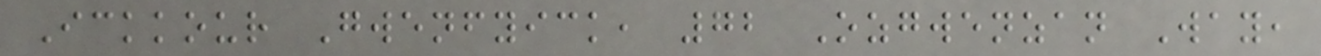Ickkour Gwenfyick, 72 Ozgwenzan Way,
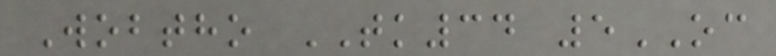Wobtho TK34 5OC
